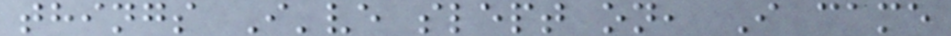things I've slept on, I came
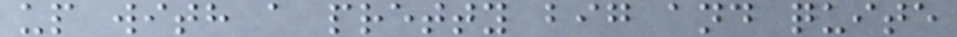up with a pretty big and quite
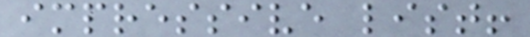impressive list!
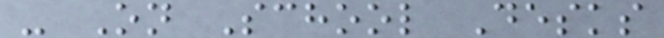- On School Desks
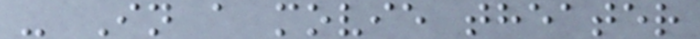- In a movie theater
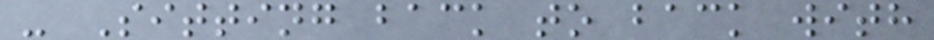- Sitting back to back with
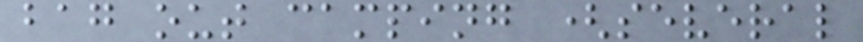bag out camping (several
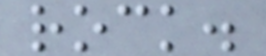rock.
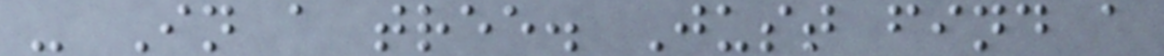- In a tree. Just find a
